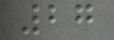27
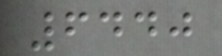6440
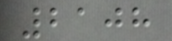2108
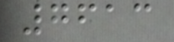7613
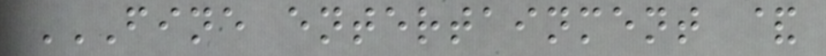FINE ENTERTAINMENT &
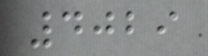4029
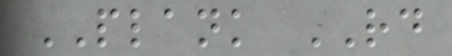PLANK RD
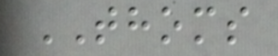THOMS
